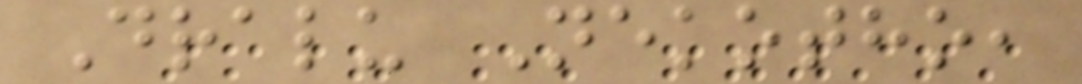Dralu Nekotho,
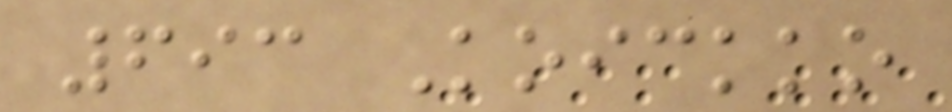693 Koickko
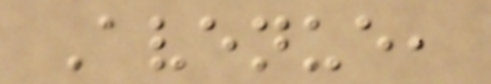Avenue,
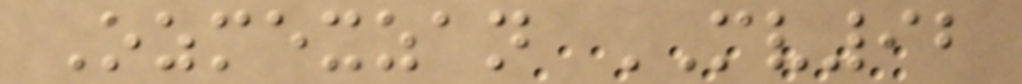Ozmexzan MV92
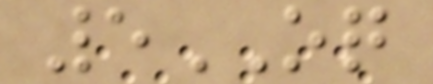5OQ
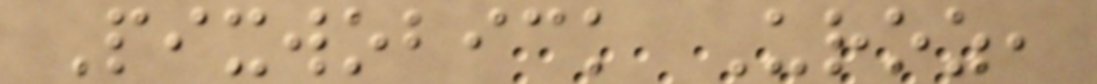Pixwobick Uroz,
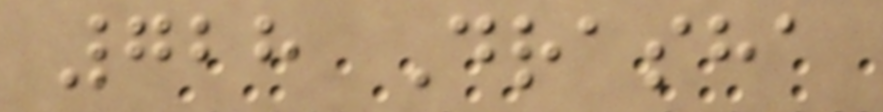728 Drasha
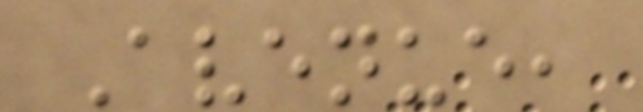Avenue,
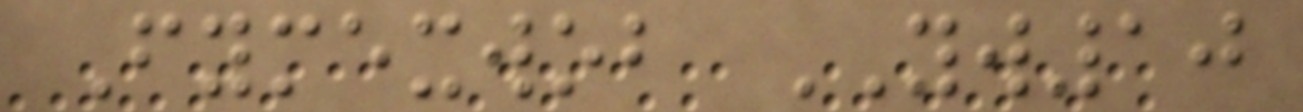Fymexwob YW10
